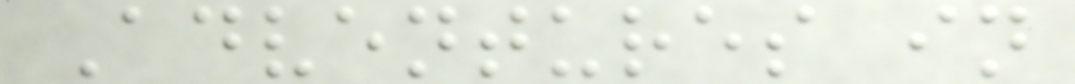Adventures in
